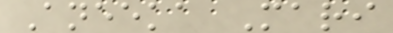Aneeka Mari
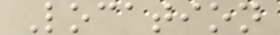Location
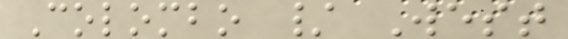Colombo / West
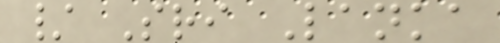/ Sri Lanka
